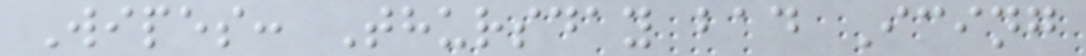Wipes: Thursday bad Icing
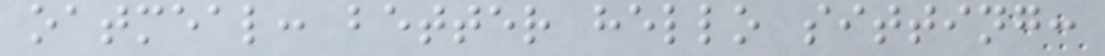oatmeal: better hello sitting:
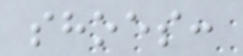shoes:
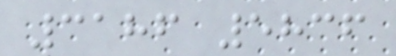3186 5836
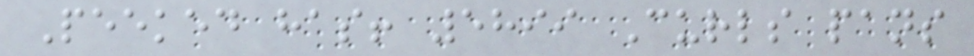Peeked has! 5899 Curls pans
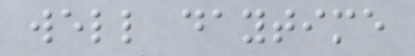well daytime
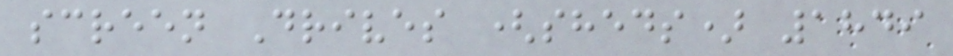screen Drives (sheds) 1849
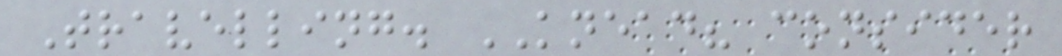Travelling. KNEAD? consider
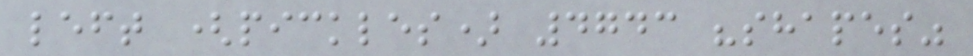left (pickles) 4743 "shapes"
